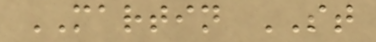MARTIN ST
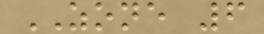ZONE 6
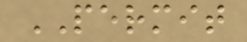PERMIT
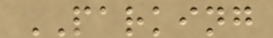PARKING
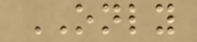ONLY
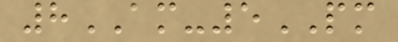8AM-5PM
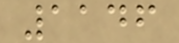1146
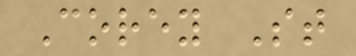Corey St
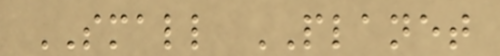SMALL PLANET
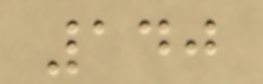140
